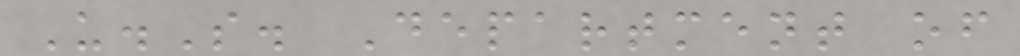U.S. Department of
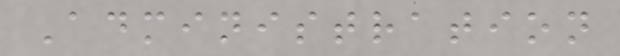Administration
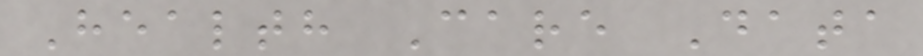Health Care Data
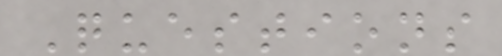Questions
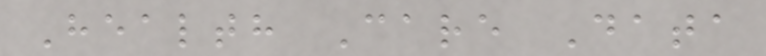Health Care Data
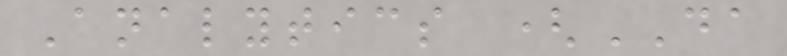Analytics (DA
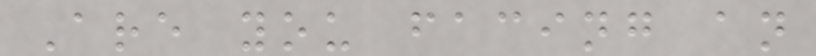Are you facing an
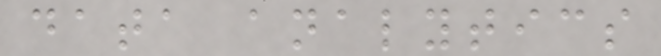data analytics
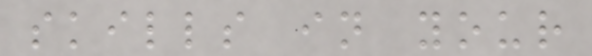skills in your
